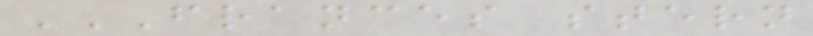FRANCES STERN
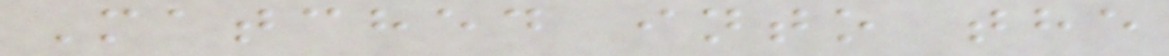Matched into the
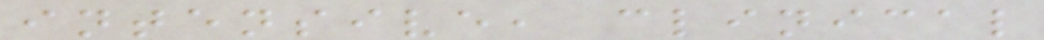intensive, clinical
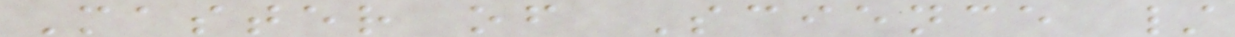Master of Science /
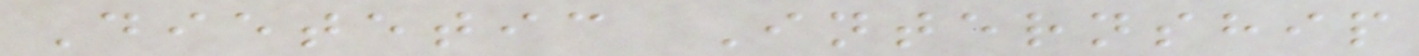Dietetic Internship
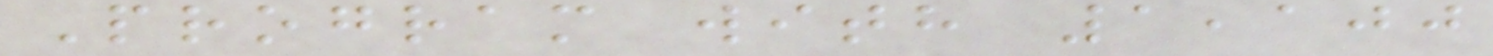Program with 1,100
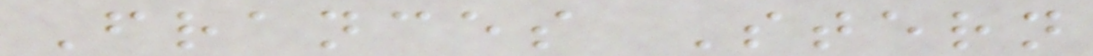Frances Stern
